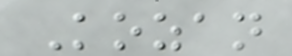Kozan
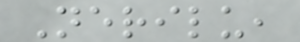Nerilu,
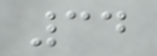34
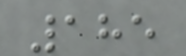185
